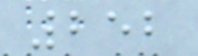252
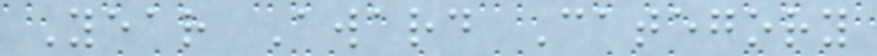Year Award Category
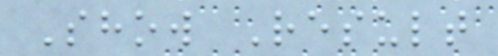Show Result
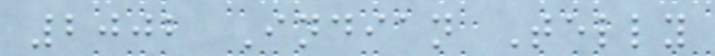2002 Indian Telly
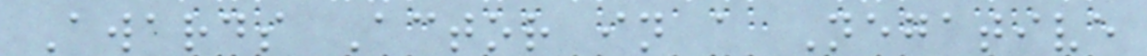Awards Actor in a Negative
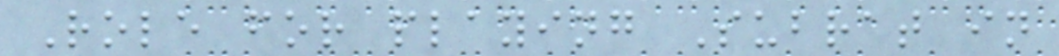Role for playing Subrat in
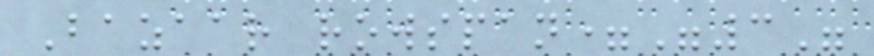Bazaar rowspan="3"
